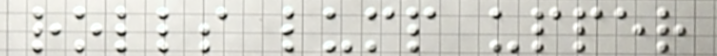rolls lump upper
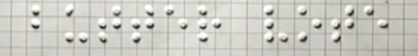butter vote
